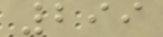299
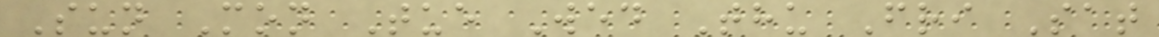Sun Mon Tue Wed Thu Fri Sat
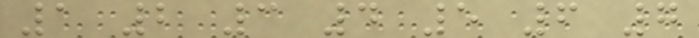1 2 3 4 5 6 7
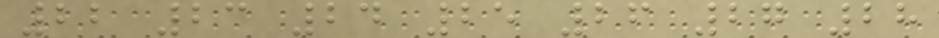22 23 24 25 26 27 28
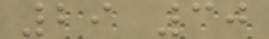29 30
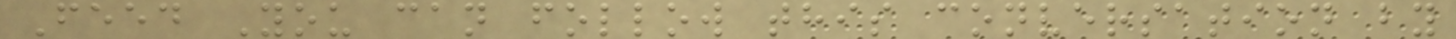Feed You can follow this conversation by
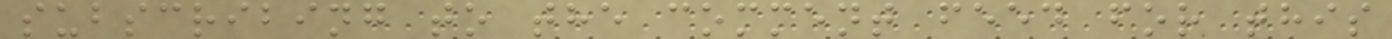subscribing to the comment feed for this
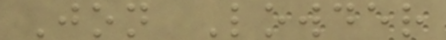Jon Lowder
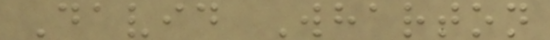David Wharton
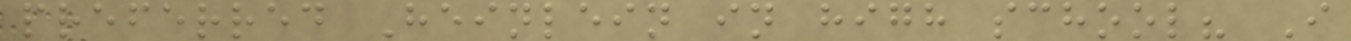preferred Heinlein in high school? I
